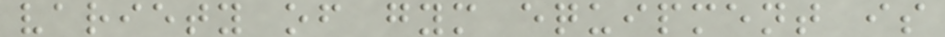variety of gym equipment is
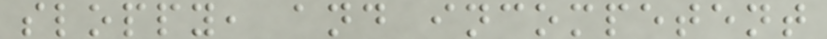sloppy, and incompetent
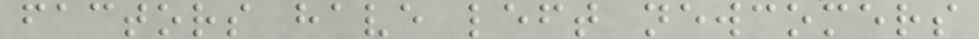factors have left newcomers
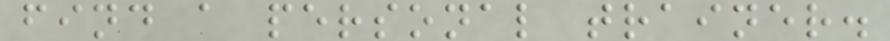find a personal trainer.
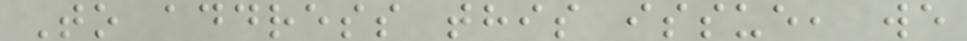To address this issue, we
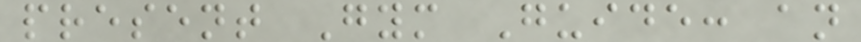present Gym Guide: an
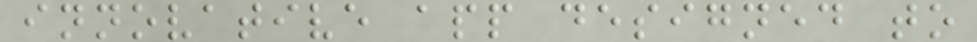innovative app designed to
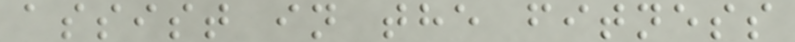assist in the fitness
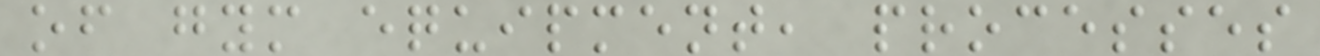of gym equipment, processes
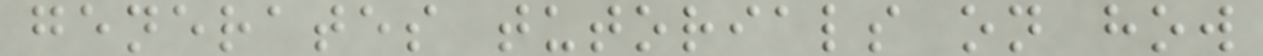generates tutorials on how
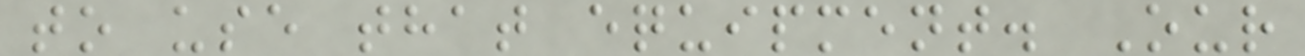to use that equipment. Our
